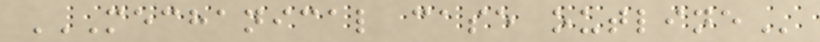MECHANICAL CASE OUTLINE
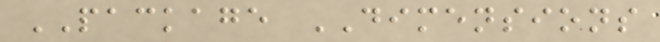PACKAGE DIMENSIONS
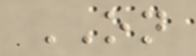ON
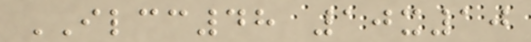ILCC48 10x10
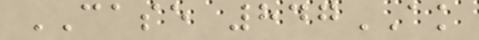CASE 847AK
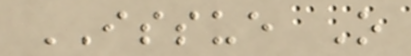ISSUE O
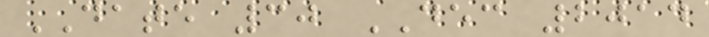DATE 30 DEC 2014
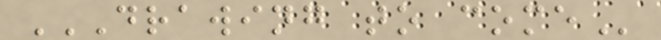DRAWING TO COME
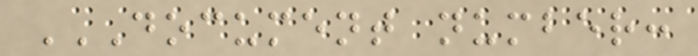DOCUMENT NUMBER:
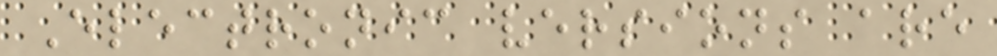Electronic versions are
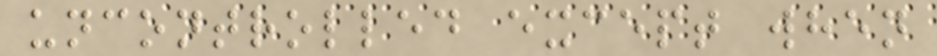uncontrolled except when
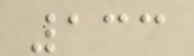133
